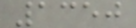1350
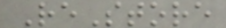ReStore
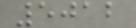5012
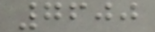7600
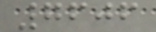7606
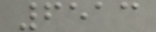6513
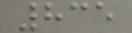835
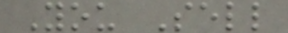You Sell
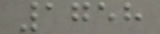1758
